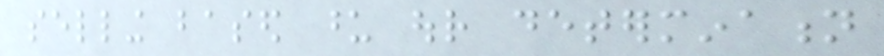selling based upon our determination
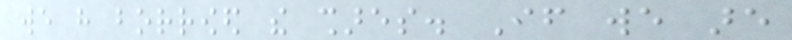we have borrowed the shares. If we are
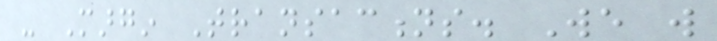- Margin Transactions. We will
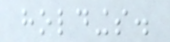holdings.
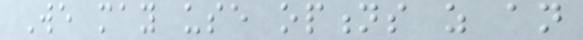We may use options as an
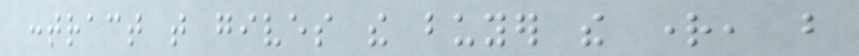contract that gives the buyer the right, but
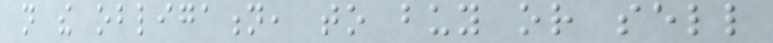not the obligation, to buy or sell
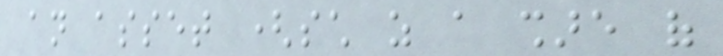an asset (such as a share of
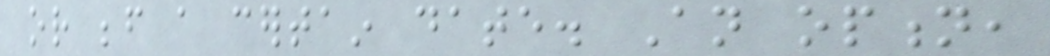or before a certain date. An option,
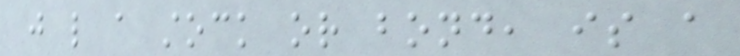just like a stock or bond, is a
